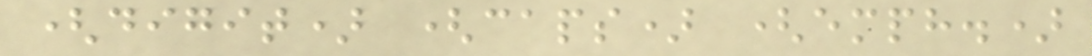(digit) (caps) (emph.)
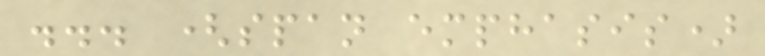... (span emphasis)
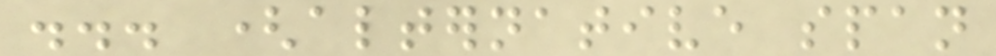... (alternative span
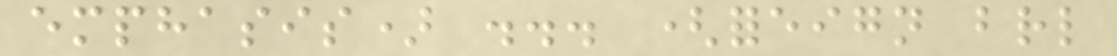emphasis) ... (foreign braille
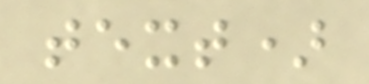text)
